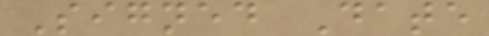Signed Date
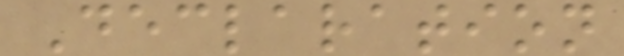Declaration
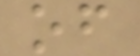of
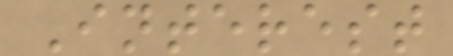Interest
